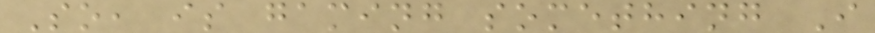So, is gaming something I
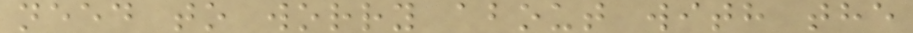need to worry about with the
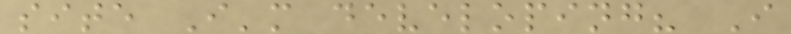site I'm developing? I
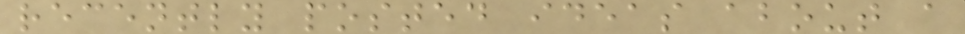recently posted ideas about a
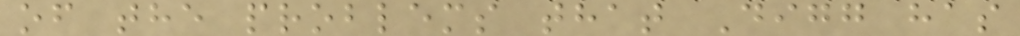of the problems that Digg has
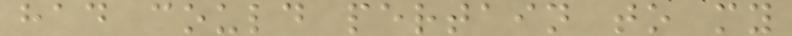had could pertain to my
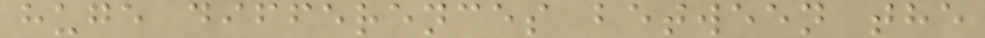huge differences between the
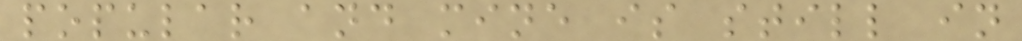popular and mine is still in
